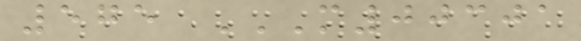575 M00301
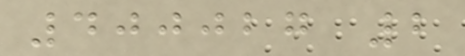400027 2
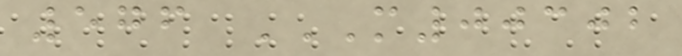576 M00302
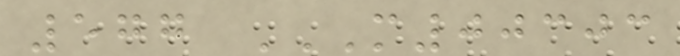577 M00303
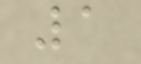1
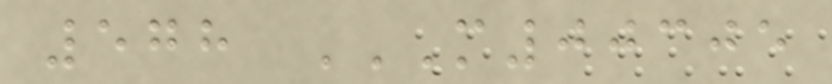578 M00305
